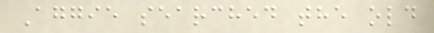Aggie searched the old
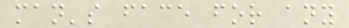man's face for any
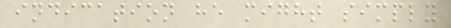indication he might simply
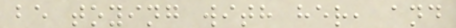be toying with her, and
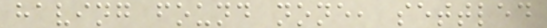having found none, settled
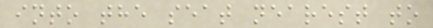into the seat nearest to
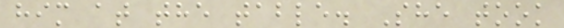him at the table. She took
